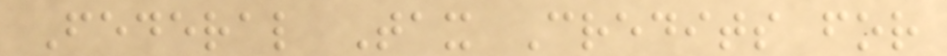Federal Tax Credits for
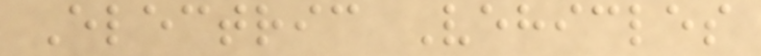Electric Vehicles
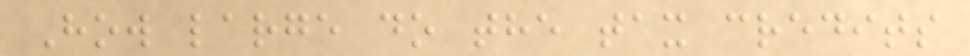How large do the tax credits
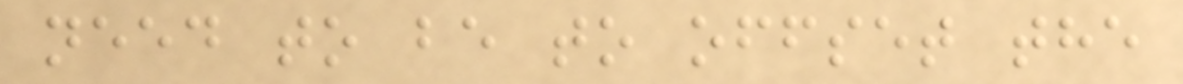need to be to offset the
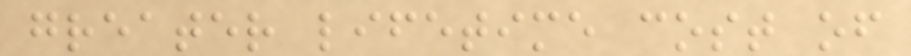greater lifetime cost of
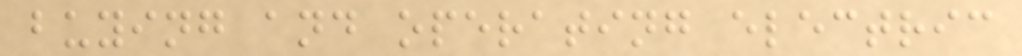buying and operating electric
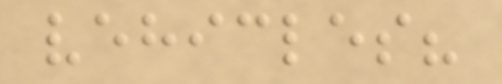vehicles?
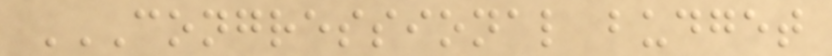CONGRESSIONAL BUDGET
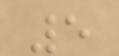5
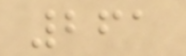261
